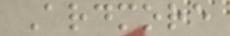Ardmore
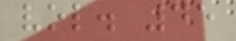vol. 45
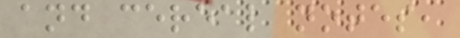and cereal notes,
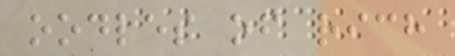oodles of rich
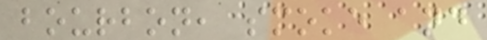bourbon, smoke and
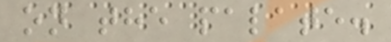on the palate.
